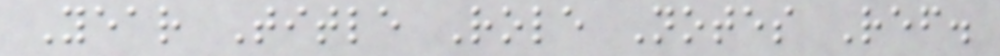Year Title Role Notes Ref.
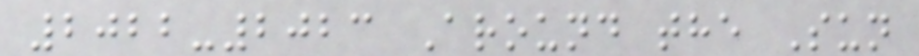2022-2023 Around the Sun
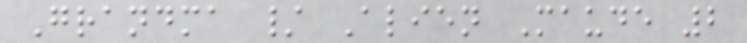Grandma / Alien Maude 2
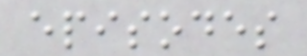episodes
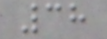38
